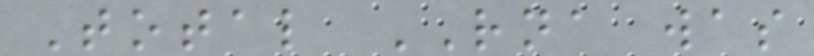Total RNA was
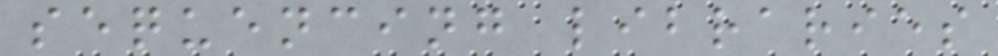sequencing libraries
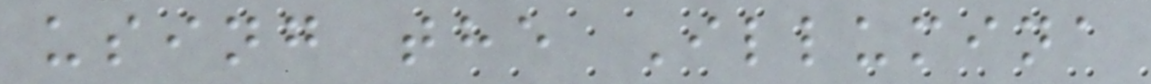using the Illumina
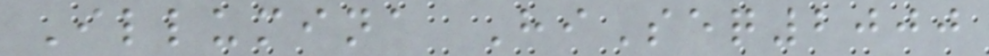Illumina HiSeq2000
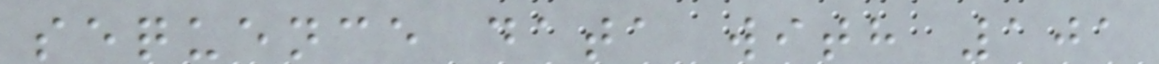sequence data with 101
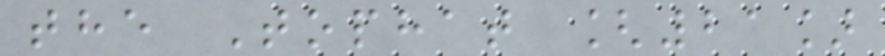the Tophat [21]
